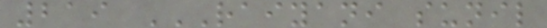219 RAIYANI SUNIL
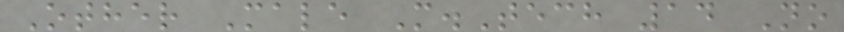Other Male M.Tech 14 No
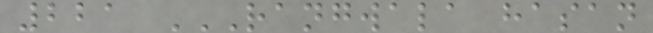221 RANGWALA HASAN
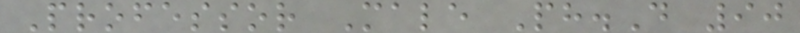Professor Male Ph.D 90
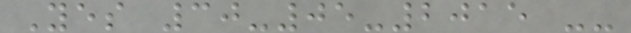Yes 30-05-2015 --
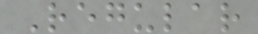Regular
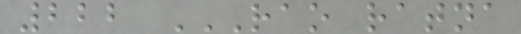222 RAO RATNA
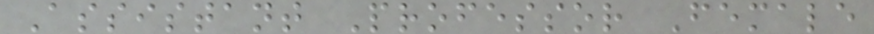Assistant Professor Female
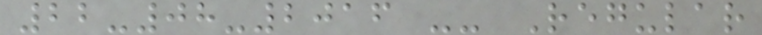22-08-2016 -- Regular
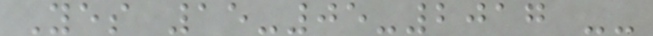Yes 15-05-2017 --
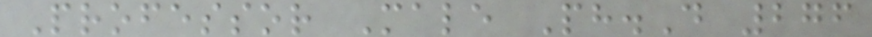Professor Male Ph.D 276
